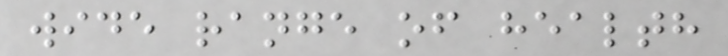wide range of health
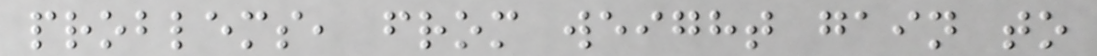problems, from weight gain to
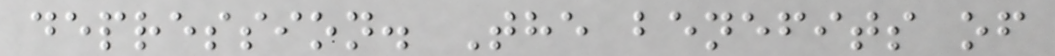depression. The benefits of
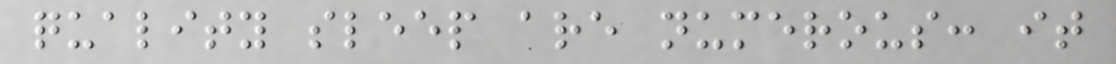quality sleep are numerous: it
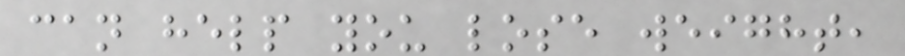can help you lose weight,
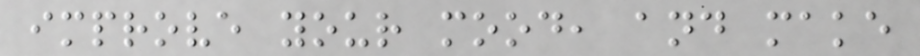improve your mood, and make
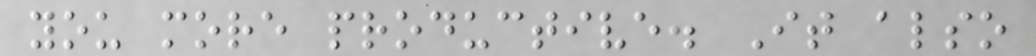you more productive. It also
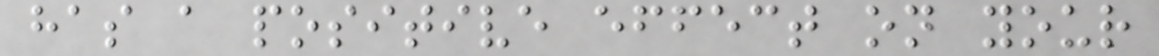has a positive effect on your
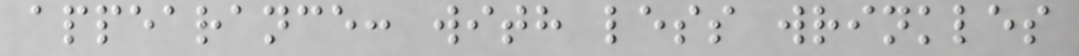appearance: with less wrinkles
